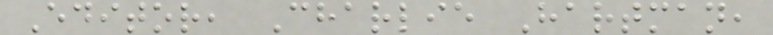Editor, Charlie Hartman,
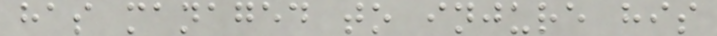has managed to injure his
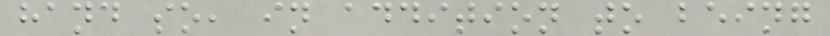hand so, in addition to being
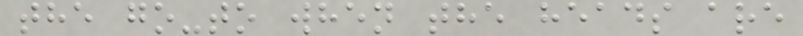the go-to when the heads are
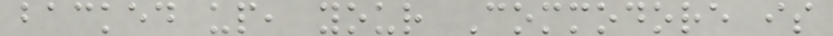backed up, your Commodore is
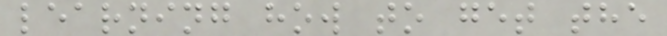learning how to get the
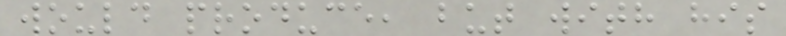would produce, but with his
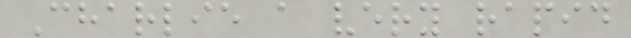Charlie a very rapid
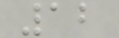12
